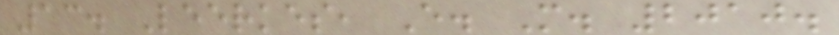13. Leerkes, E. M. 2010.
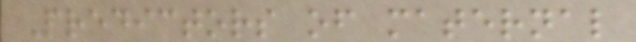Predictors of maternal
